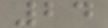24
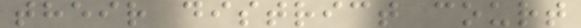their district court
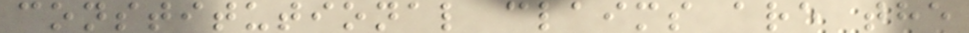constitutional claims are the
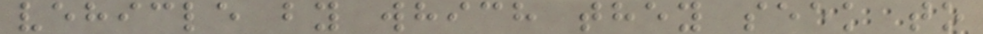vehicle by which they seek to
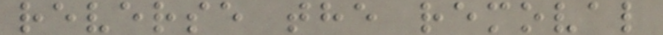reverse the removal
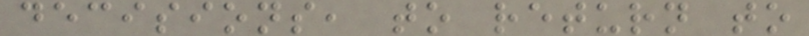decisions, to return to
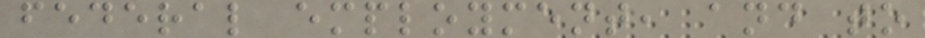federal employment, and to
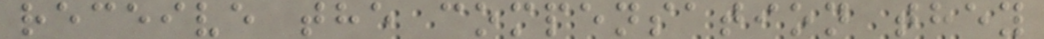receive the compensation they
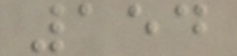154
